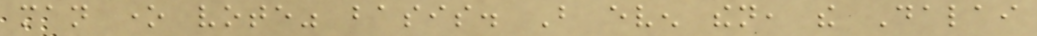man one vote" basis. But even then, the Dalai
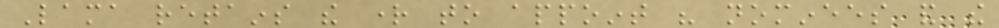Lama retains the right to appoint his nominees and the
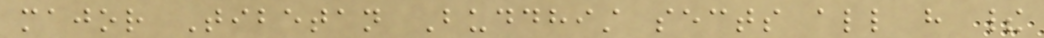major Tibetan Buddhist sects all have their
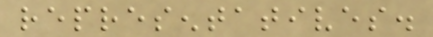representatives.
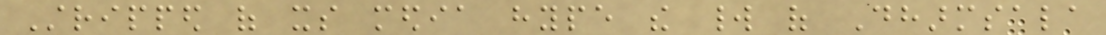Stripped of its media hype the world of Dharmsala
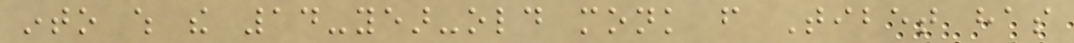into which the 14-year-old monk from Tibet has
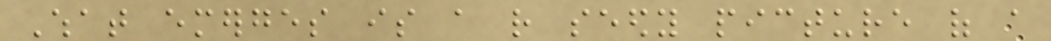What emerges is a rather seedy picture of a
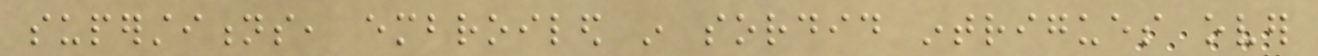superstitions, embroiled in sordid intrigues over
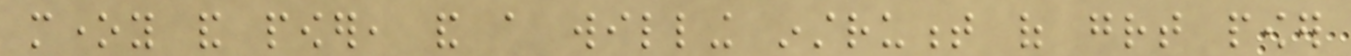money and power, and a willing instrument of great power
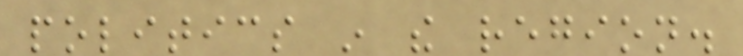politics in the region.
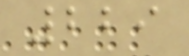229
